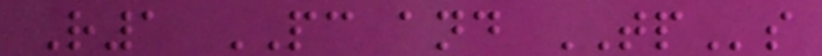R1 PC and TPs
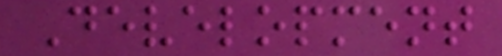Development
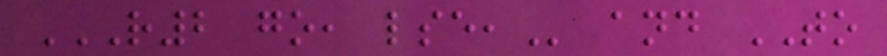R2 GO, LSE, and TO
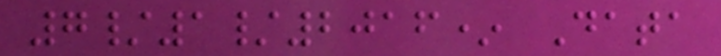7/1/2016* Data
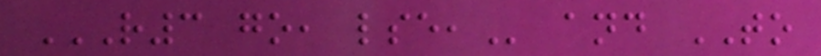R3 GO, LSE, and TO
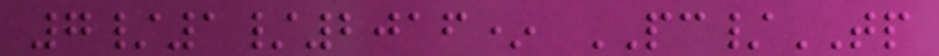7/1/2016* PC/TP
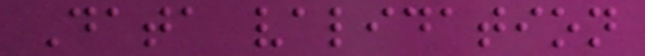Data validation
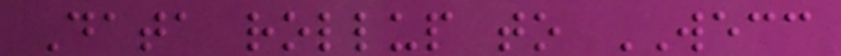Data rollup to WECC
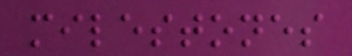milestones
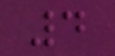4
